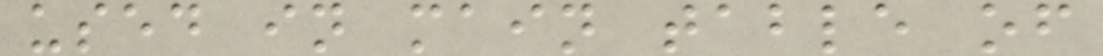used in main table of
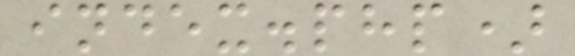index.php)
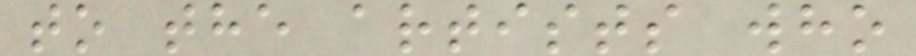to the artists who
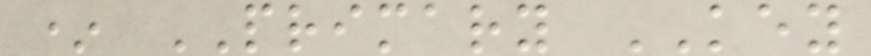* PRIMARY KEY
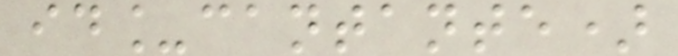id_cantante)
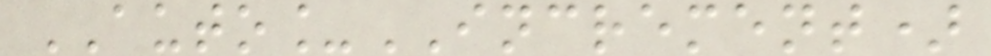AUTO_INCREMENT)
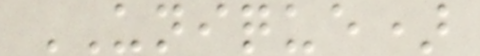UNIQUE)
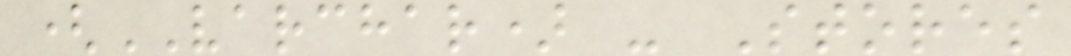(VARCHAR) - Stores
